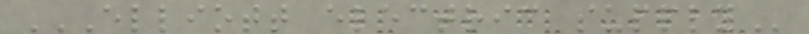ELLIOTT ELECTRIC SUPPLY
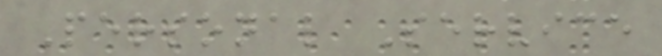Personal Service
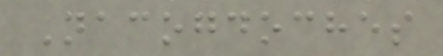Nacogdoches
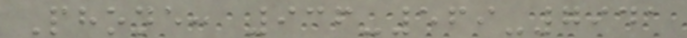Phone: 936-569-7941
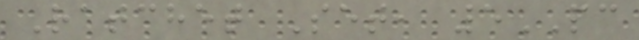Ratchet Set, 5PC
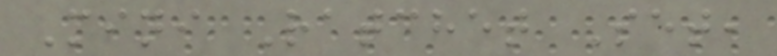Mini Ratchet Set,
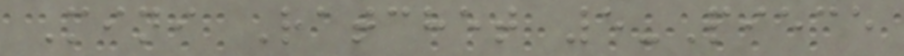Mini Ratchet 5-Piece
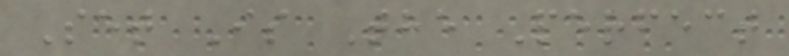Set Is The Perfect
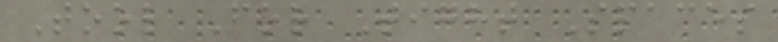Tool For Tight Spaces
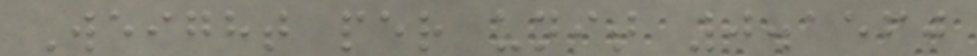Weight per unit 0.1560
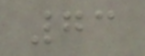73
